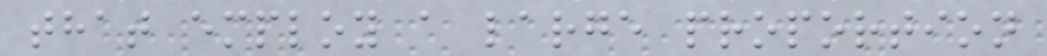that employ a large proportion
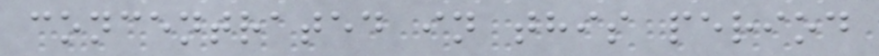concentrated in this period
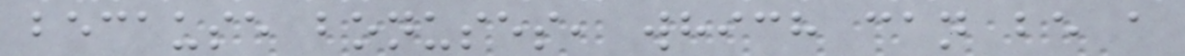because bonuses, which can be a
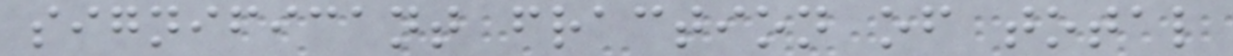significant fraction of total
